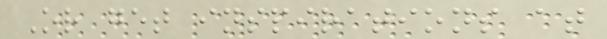Or get inspirations at
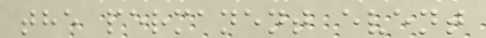the permanent event
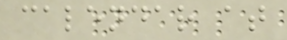calendar at
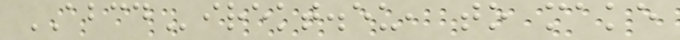ABCDirekt.eu, to make
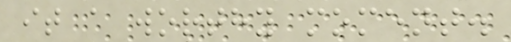it a worthy moment.
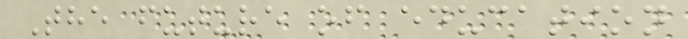The future of education
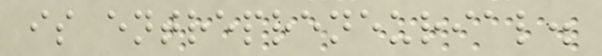is entrepreneurial.
